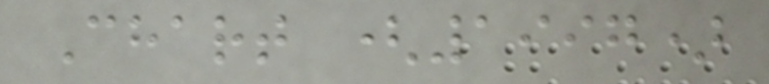Chart (1997)
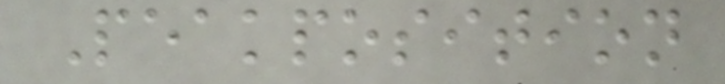Peakposition
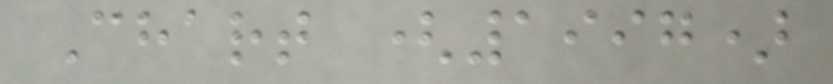Chart (1997)
